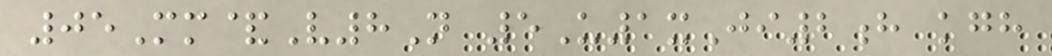05Mm&V8N 5U1xJi2h kgh
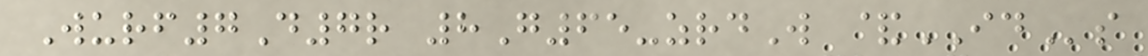Wurf7D7r 8G65-zrdW &IDs
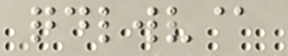qdlwv@
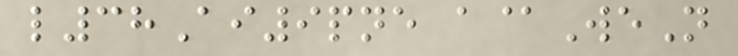l38Ai9pne a@WeN
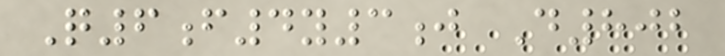Q6f4y3j D802
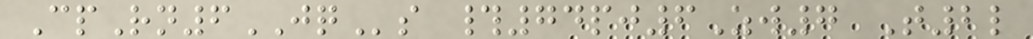CpRn6JQs #74pj6Zw7 T2l
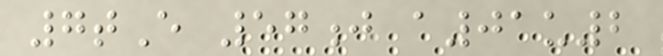7tE 57j a01u2
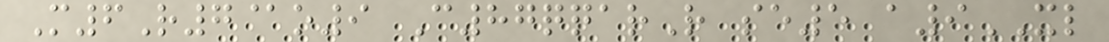M6R7@o9 C87qqarR se5 a9XL
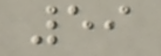59
